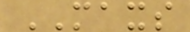MAXS
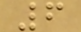6
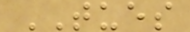TUES
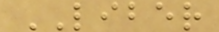LIBER
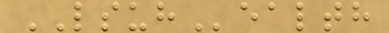LSUHealth
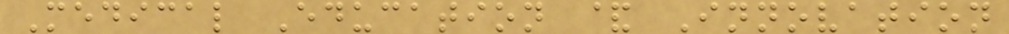Medical Education & Innovation
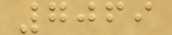7069
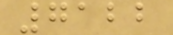7122
